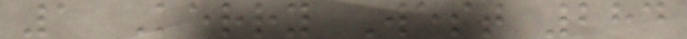1 Kerry West 284
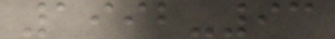1992-93
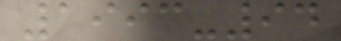1993-94
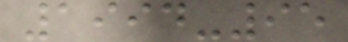1994-95
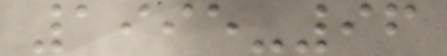1995-96
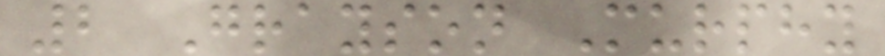2 Grayson Murphy
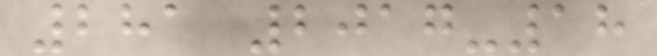281 2017-18
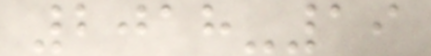2018-19
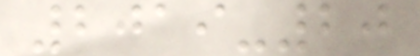2019-20
